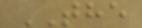THE
